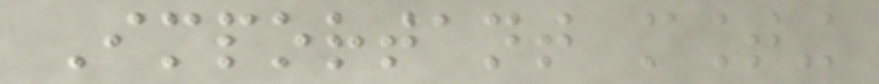Important mounting
